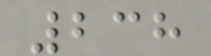238
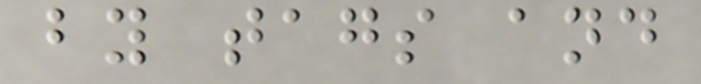by tags and
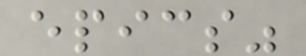epics"
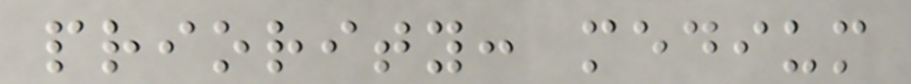priority: medium
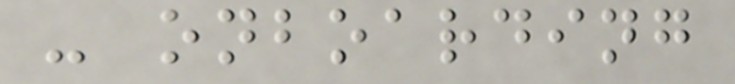- onboarding
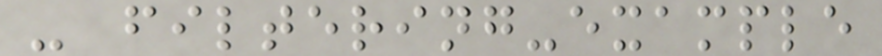- filtering-example
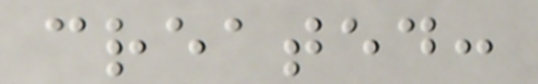created:
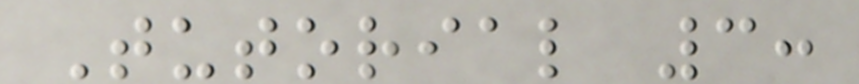Tutorial 3:
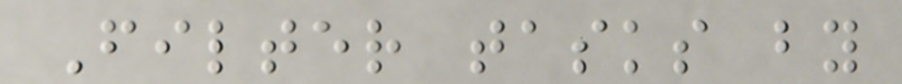Filter tasks by
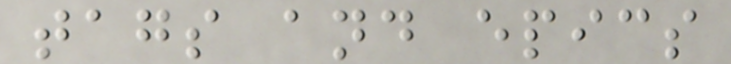tags and epics
